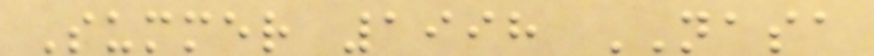Summer 1998 NASA
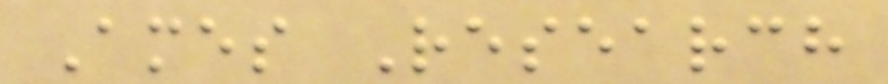Ames Research
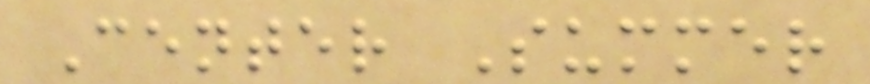Center Summer
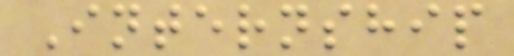Internship
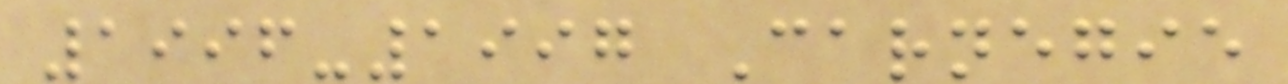1996-1997 Carnegie
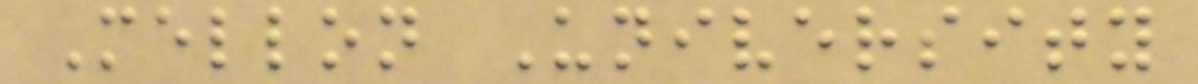Mellon University
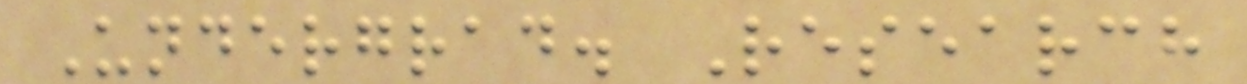Undergrad. Research
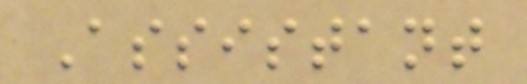Assistant
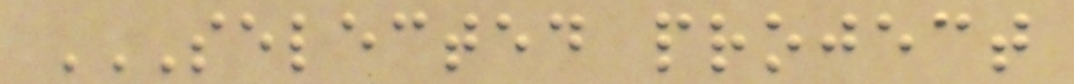SELECTED PROJECT
